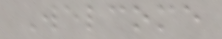Welcome
